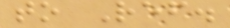to Ref.
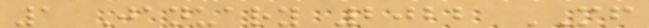1 January 2022 MF
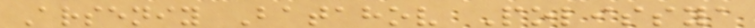Arseniy Batahov Polissya
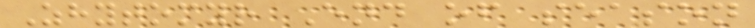Zhytomyr End of season
